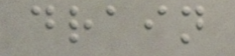drain
